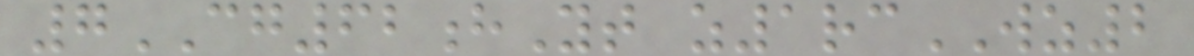7CG62hYt z1rcWZ2
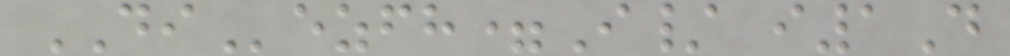DIezfh=I/ i1D
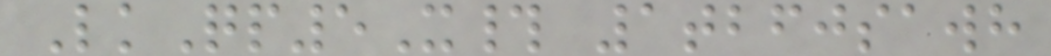LkQp5X# 1tbfjsawh
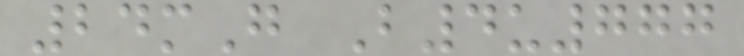24mG B4u777
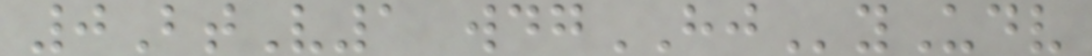0BtV1 wdgHJyUdv
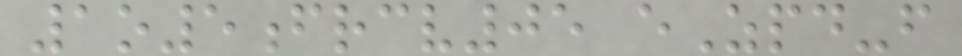1o5frcv05 eZpd-f
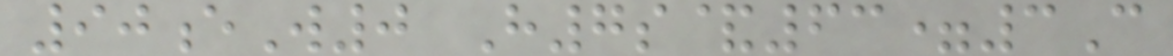90eW0 H7s&63=3C
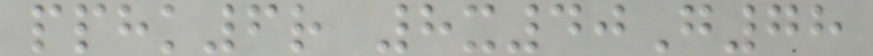pphk6r 8x40G78
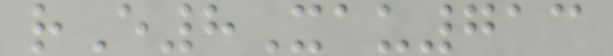rE8Xau713
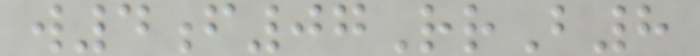w4f07RrB8
